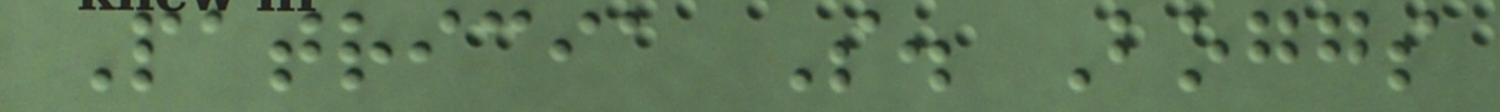Patricia S. Boggs
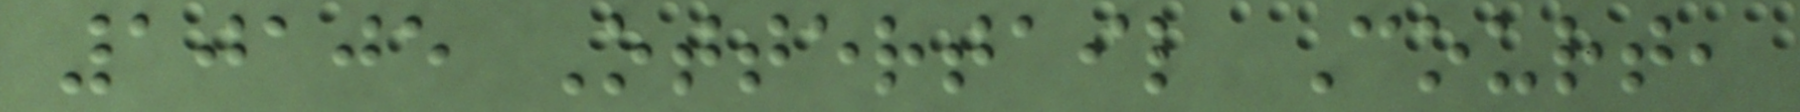10105 Ottertail Court,
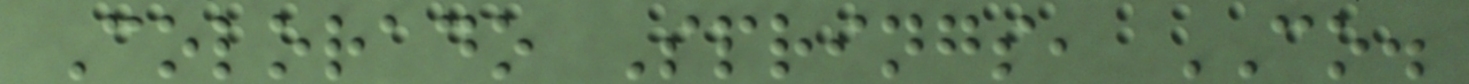Colorado Springs, CO.
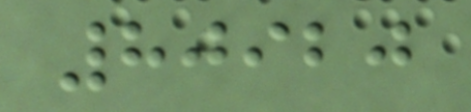80920
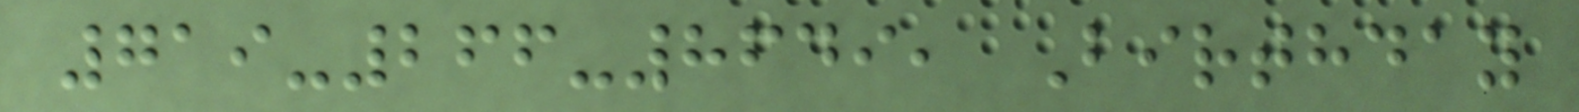719-266-8649, Birthday
